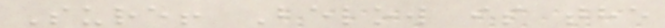Sure! Below is the
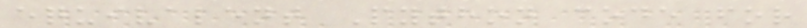equivalent Python code for
